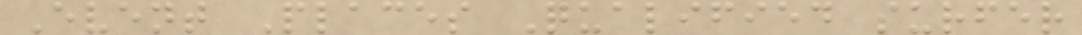Event Places Qualified surfer
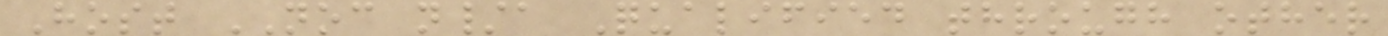Host NOC n/a Qualified through other
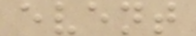event
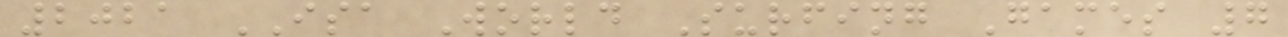2021 ISA World Surfing Games 7
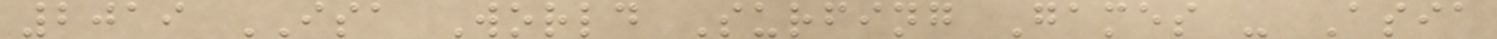2019 ISA World Surfing Games - Asia
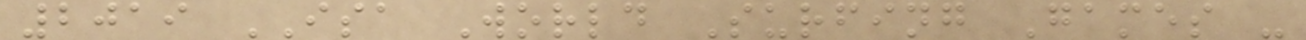2019 ISA World Surfing Games -
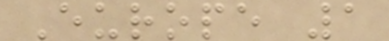Europe 1
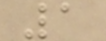1
